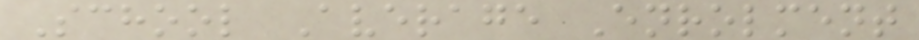School Average Enrolment
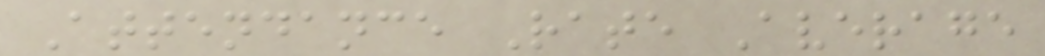Attendance Rate Average
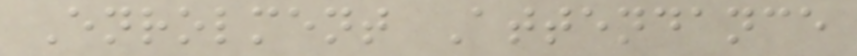Enrolment Attendance
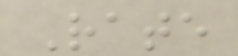Rate
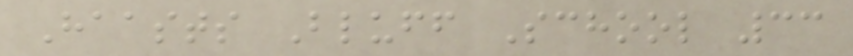Haasts Bluff School 33
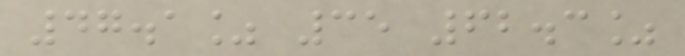47.1% 35 62.3%
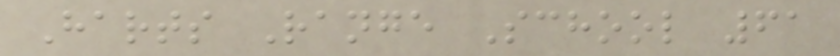Harts Range School 61
